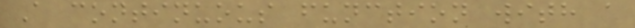A continuous function with a
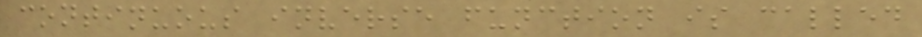continuous inverse function is called
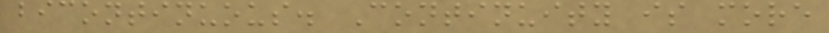bicontinuous. Continuity is more
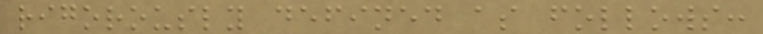rigorously defined as follows:
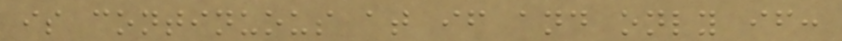is continuous at if and only if:
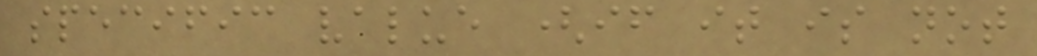specific value (if it is not
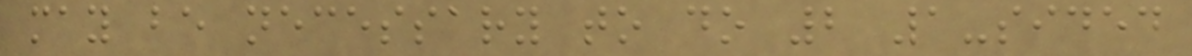may be necessary to do 2 1-sided
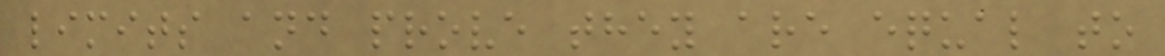limits and prove they are equal to
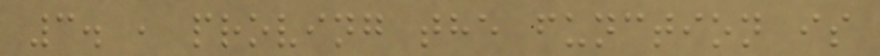3. , proving the function is
